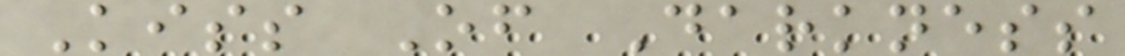Kiss Of Darkness
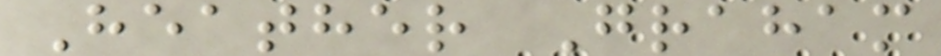Heather Graham
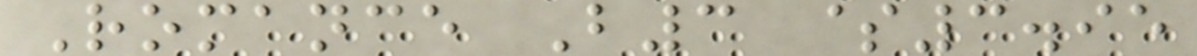Romance B3 $3.95
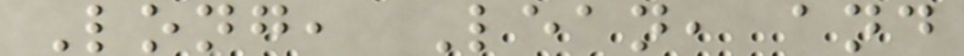Long, Lean, and
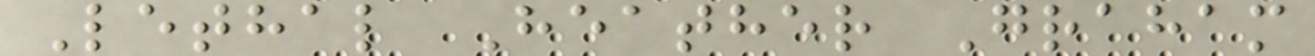Lethal Heather Graham
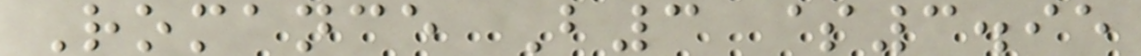Romance B3 $3.95
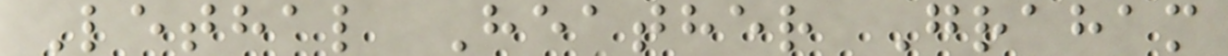Lethal Heather Graham
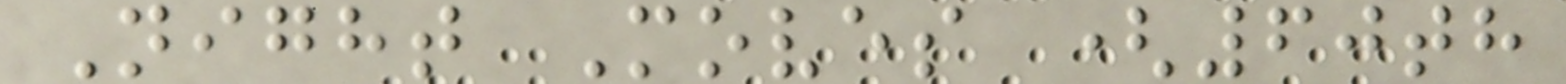Night Moves (60th
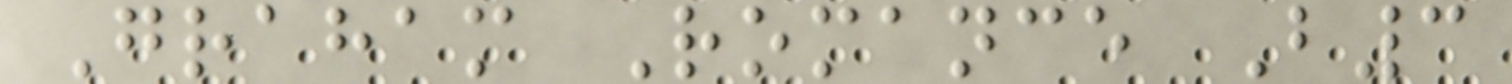Graham Romance B3
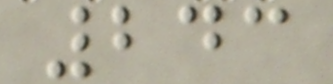243
